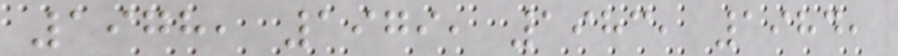1978, 1979, 1983, 1984,
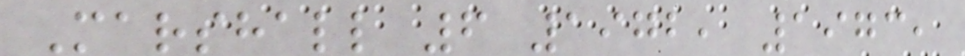Marshall 6 1972, 1973,
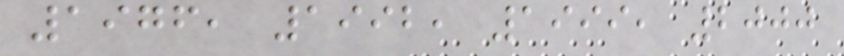1976, 1992, 1999, 2000
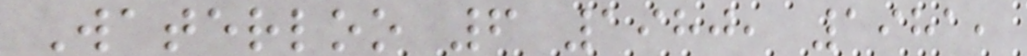Waterloo 6 1980, 1981,
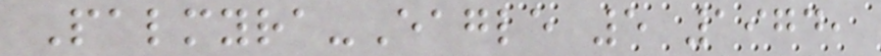Palmyra-Eagle 5 1974,
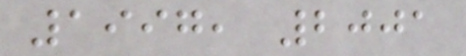1997, 2001
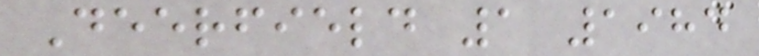Deerfield 1 1984
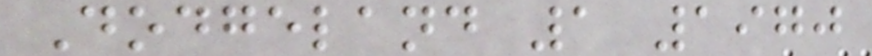Dodgeland 1 1970
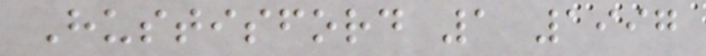Hustisford 1 1997
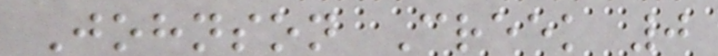Johnson Creek 0
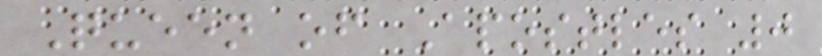Queen of Apostles 0
